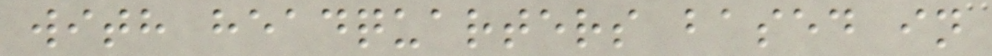with headquarters based in
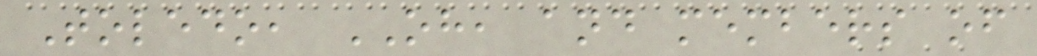Toledo, OH, and members of
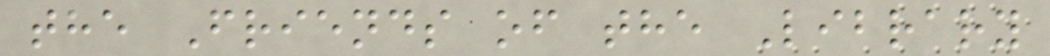the Friends of the Library
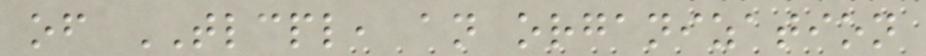of TLCPL, an organization
